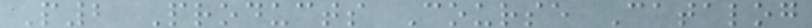P2 Products Course Catalog
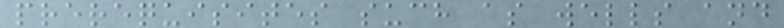prerequisites such as wells and
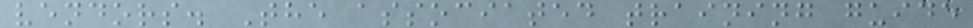vendors. The associated training guide
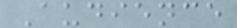Audience
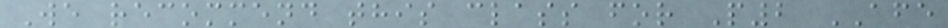We recommend this class for P2 AFE
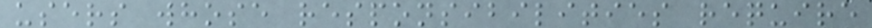users whose responsibilities require
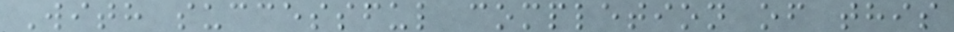With successful completion of this
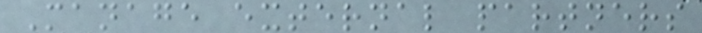Manage external partners
